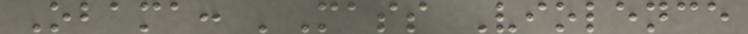Obama: 'Mass Violence
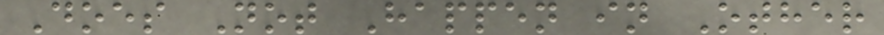Does Not Happen in Other
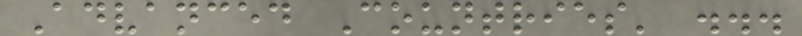Advanced Countries' ...
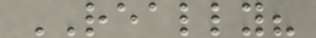REALLY?
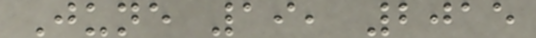June 19, 2015
